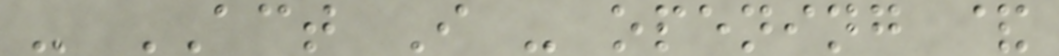- ACT I - opening &
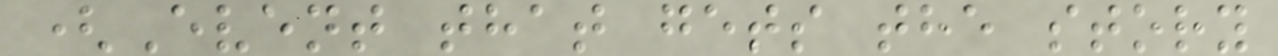(Event that gets the story
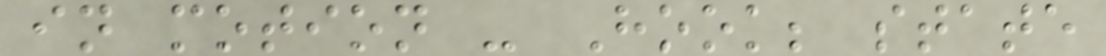in motion - Hook; state
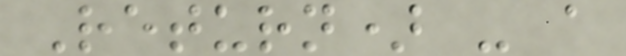Return) - a
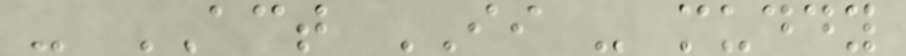- ACT II - muddy
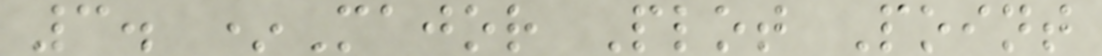3. *Major Plot Point
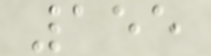155
